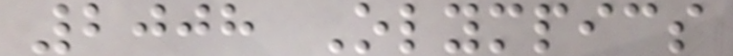2008 Olympics
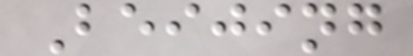Beijing
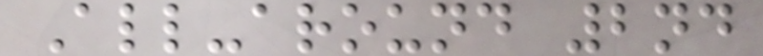All-around 2nd
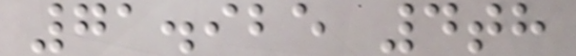71.925 4th
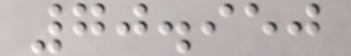70.950
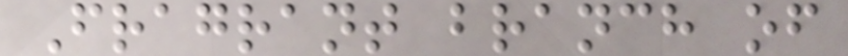Fragrant branch of
